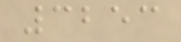3253
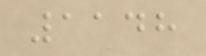1148
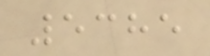5385
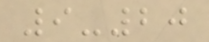9-20
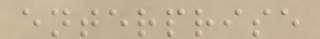enterprise
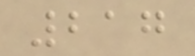217
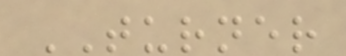TURNER
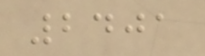2401
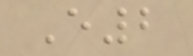E2
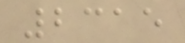2315
